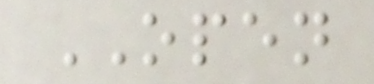OPEN
